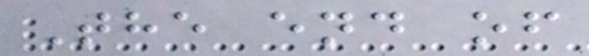The end of
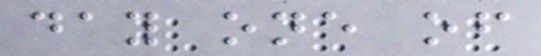day one of
